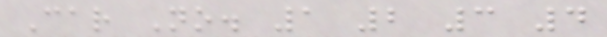Car No. 1 2 3 4
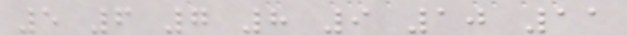5 6 7 8 9 10 11
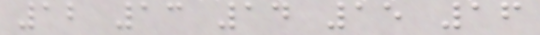12 13 14 15 16
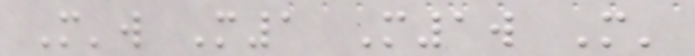M'w M1 M1w M'
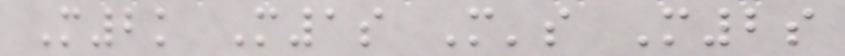M2k M1s M's M2s
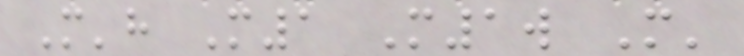M'h M1 M1w M'
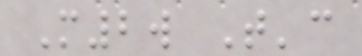M2w T'c
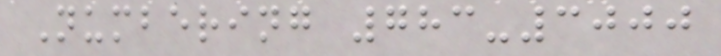Numbering 783-3000
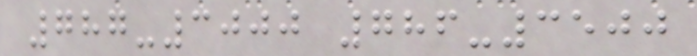787-3000 786-3500
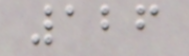126
